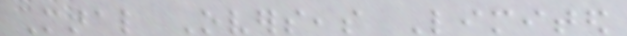Maral Overseas Limited
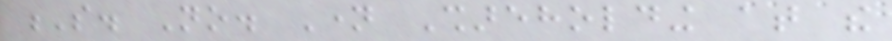S. No. Name Shareholding at the
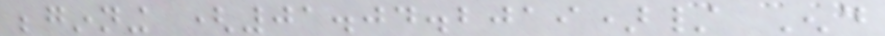beginning (01.04.2019)/ End
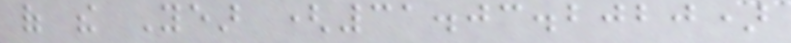of the Year (31.03.2020)
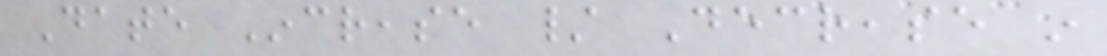Date Increase / Decrease in
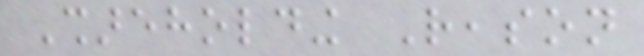Shareholding Reason
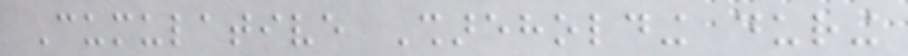Cumulative Shareholding during
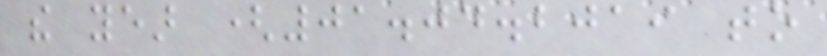the year (01.04.2019 to
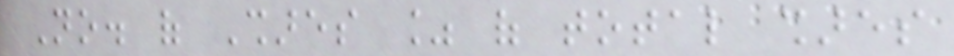No. of Shares % of total shares
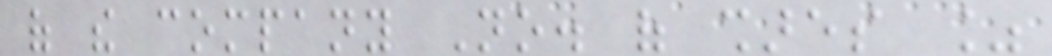of the company No. of shares %
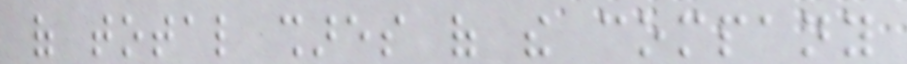of total shares of the company
